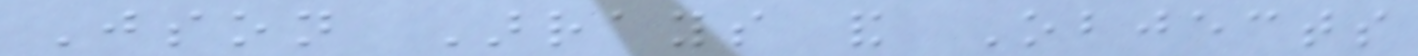Json Arrays and Objects
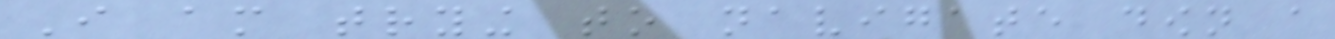I am trying to navigate down a
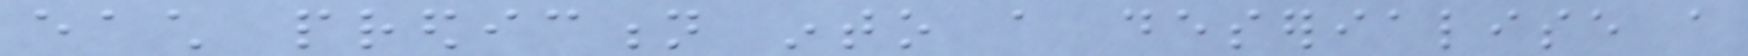each prediction into a deserialise a
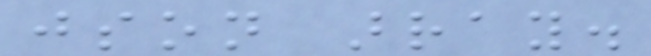json array.
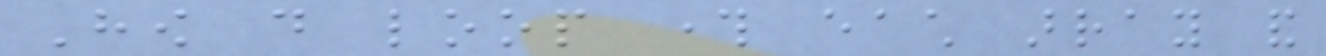How do loop through each array and
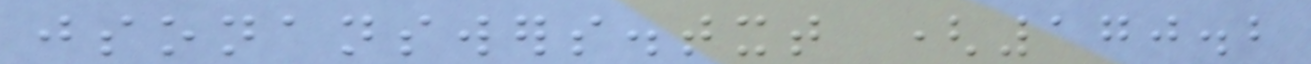jsonanswers.txt (170.2
